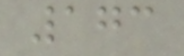173
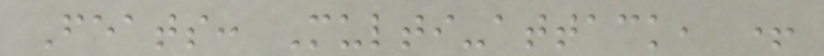Feats: Multi-attack, +
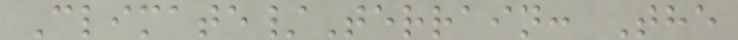Climate/Terrain: The
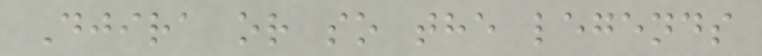Djira or so the legends
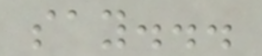say...
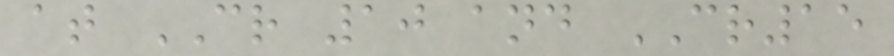at CR 10 and CR15
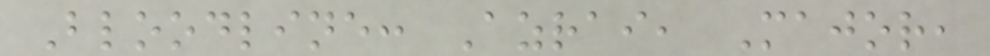Bloodline: Azrai, Major,
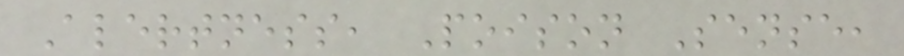Alertness, Poison Sense,
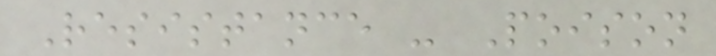Resistance - Poison
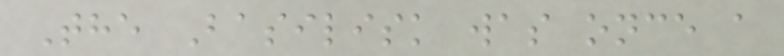The Basilisk was once a
